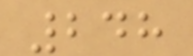248
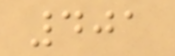401
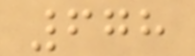678
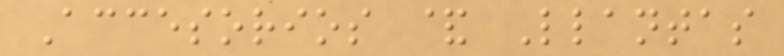Accesorios & Llantas
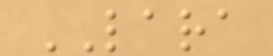LARA
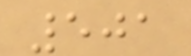501
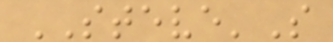STEVE'S
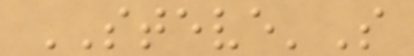STEVE'S
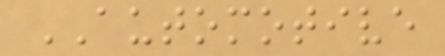AUTOMOTIVE
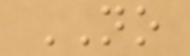NO
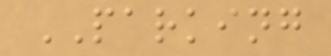PARKING
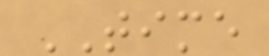TIME
